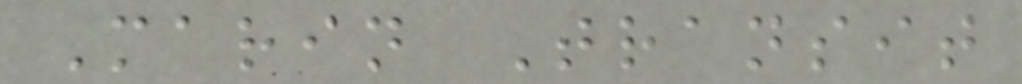Marin Transit
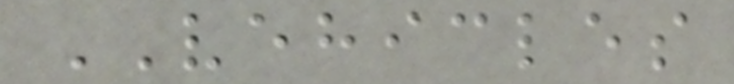VEHICLES
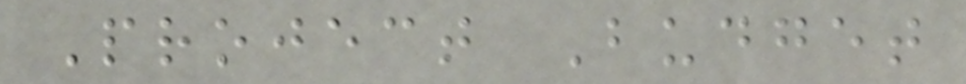Project Budget
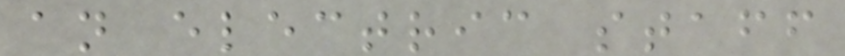an electric staff
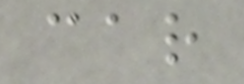car
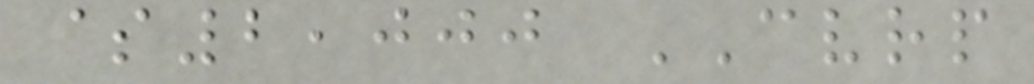$2,000 CVRP
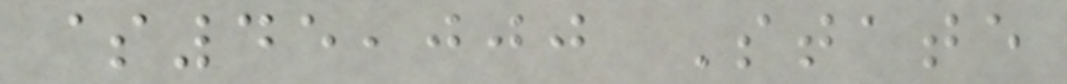$45,000 State
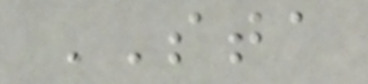STA
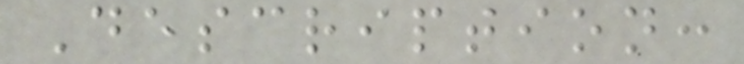Description:
